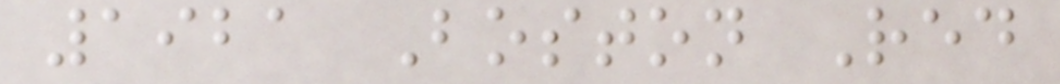1921 Boston Red
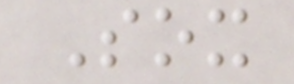Sox
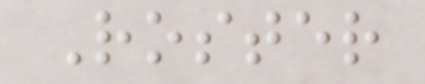Roster
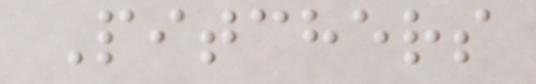Pitchers
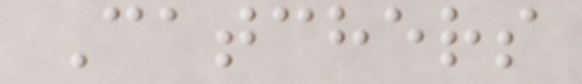Catchers
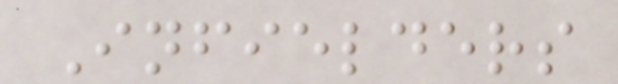Infielders
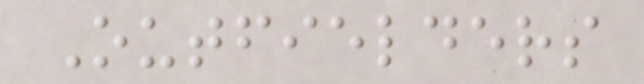Outfielders
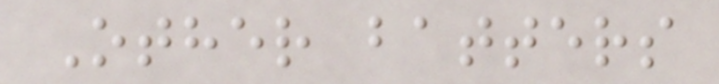Other batters
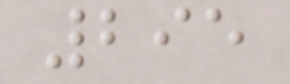295
